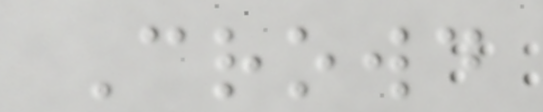Crowd
